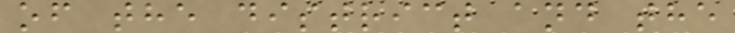of the district and the
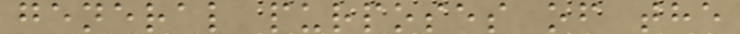general purposes of the
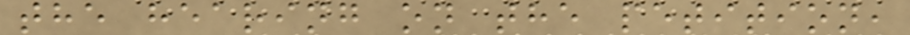the hearing on the petition,
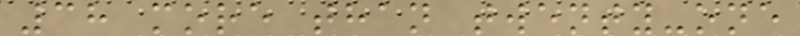38 more than twenty-one
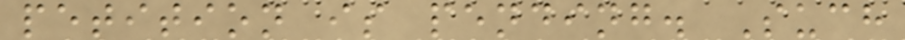petition is pending. Such
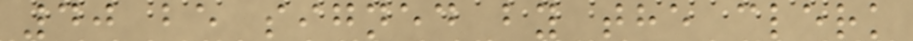40 be signed by the clerk
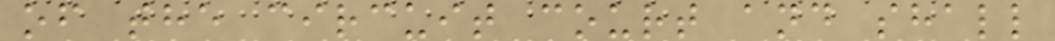of the circuit court and shall
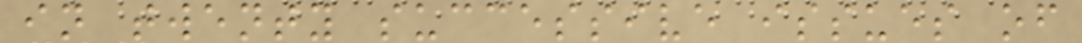in twenty successive issues of
